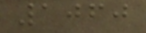1060
